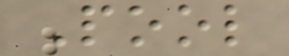Pool
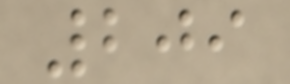209
